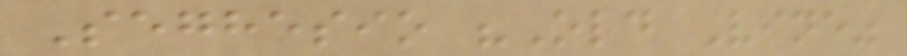Seghesio "Old Vine"
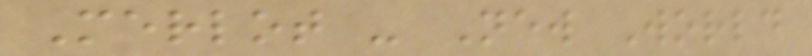Merlot - New World
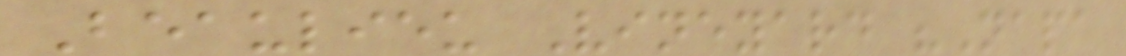Beaulieu Vineyard "Napa
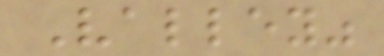Valley"
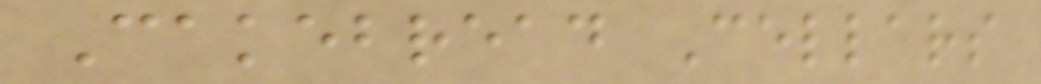Cakebread Cellars
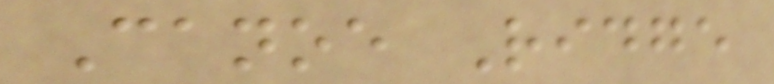Canoe Ridge
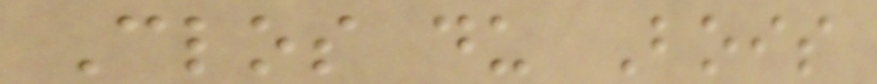Clos du Bois
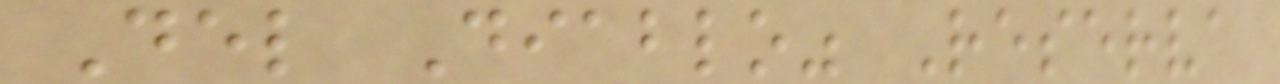Del Diablo" Reserva
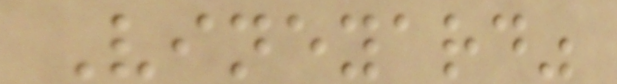Vineyard"
